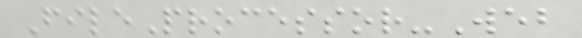FileProcessor-Web
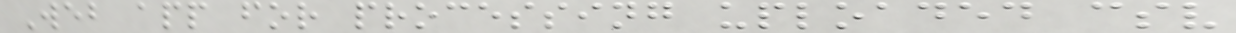Web app for processing uploaded csv
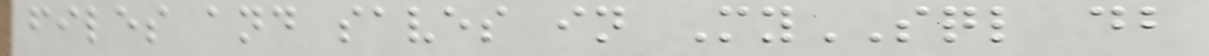files and saves in MySQL db
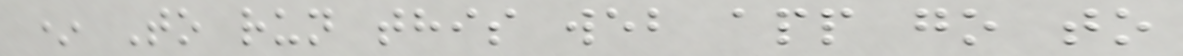* To run this web app go to
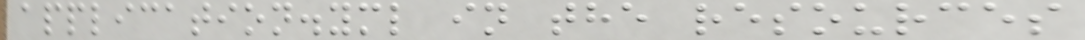application.yml in the resources
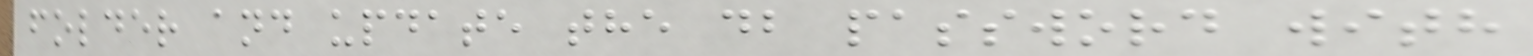folder and update the db password with
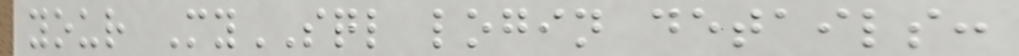your MySQL login details:
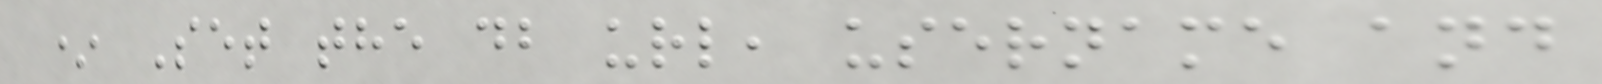* Set the db url, username and
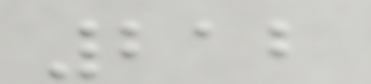212
